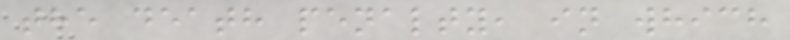the death penalty, in which
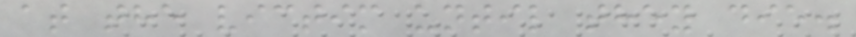at the victim until they die.
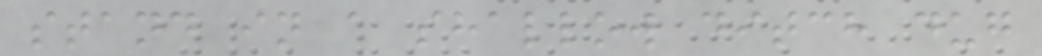stand in a shallow ditch dug
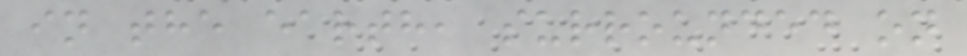in the earth, surrounded on
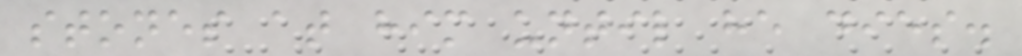stones at him until he dies.
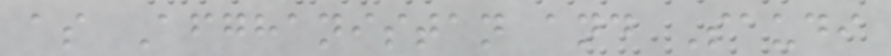as Afghanistan and Saudi
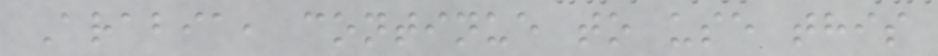Arabia, continue to use this
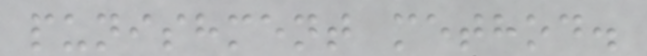punishment method.
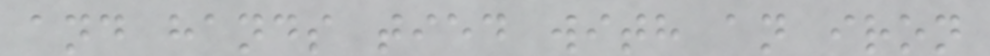and hands tied with an iron
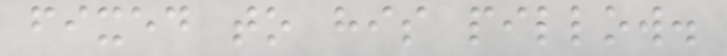fixed to his pillow.
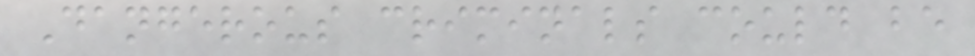Dangerous criminals could be
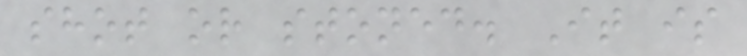shot or stoned. It is
